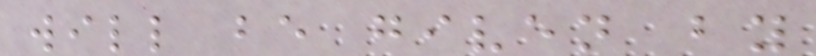will be given by
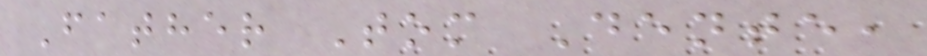Father Tom Dente,
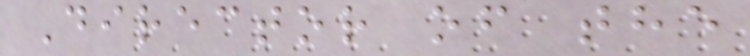Director of the
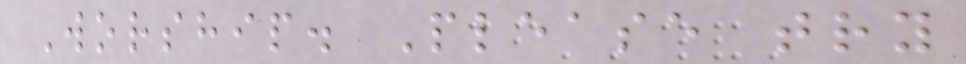Worship. Please try
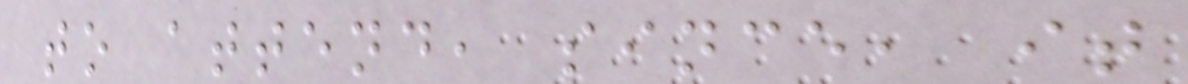to attend, since, it
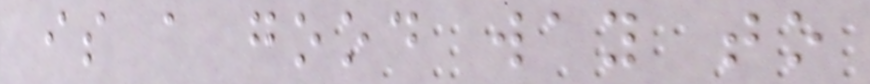is a good way to
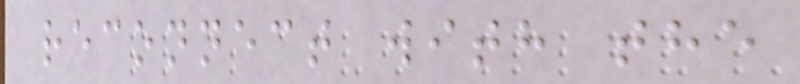reconnect with the
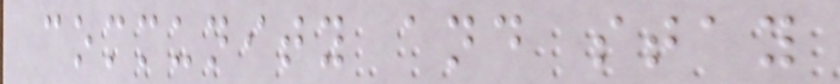community and stay
